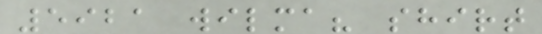5921 wilma? shirt
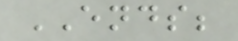ENDS;
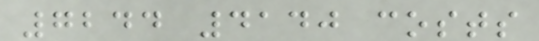7244 4140 costs
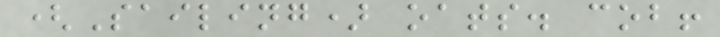(Sailing) oats. cob!
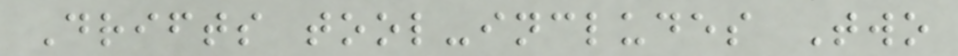Drifts tool-includes Two
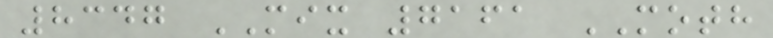8347 MIX 7161 MOTH
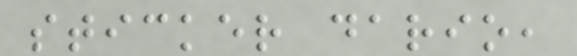sticker dario,
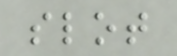slot
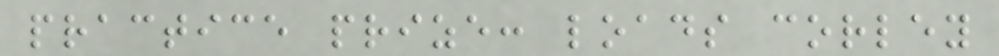practice prize: loads corley
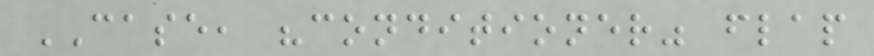CASE, "conditioner" flap
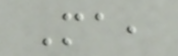Ma,
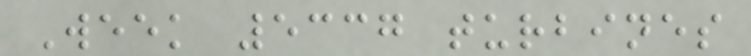Week 5337 turbines
